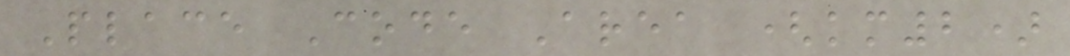Place Code Area (km2)
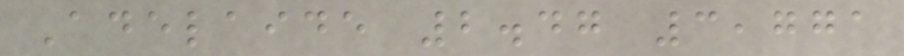Adelaide 2.47 3,771
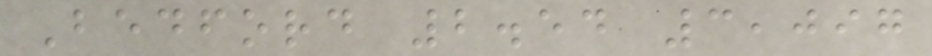Bedford 2.54 3,097
